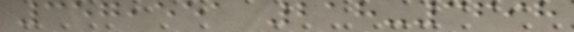357,551 218-3698
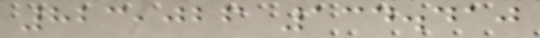823,026 134.410
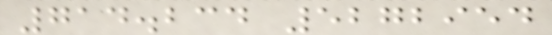714.234 5272954
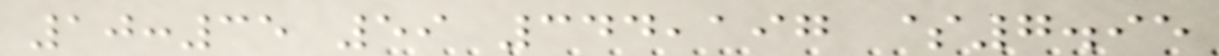10:35 59 344,197 $7.95
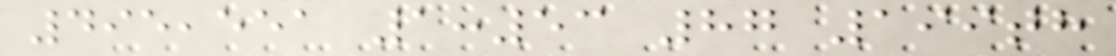495,551 1:53 87 199th
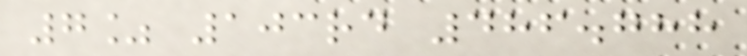7% 103rd 486.788
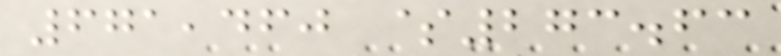671,460 $273.63
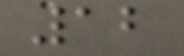12
